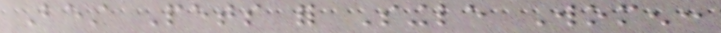Best Pets for Single Women:
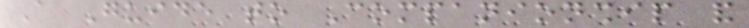A Guide to Companionship and
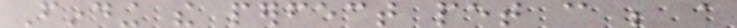Finding the perfect pet can be a
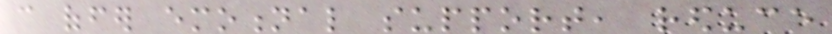can offer emotional support, reduce
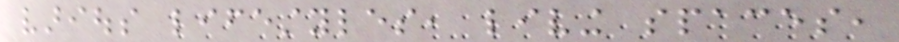various lifestyles, living spaces,
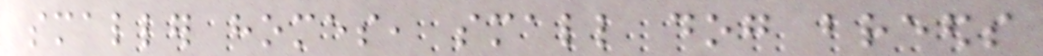smaller homes, small dog breeds
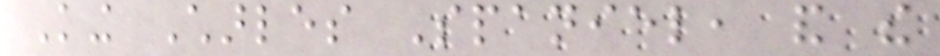King Charles Spaniel, and the
